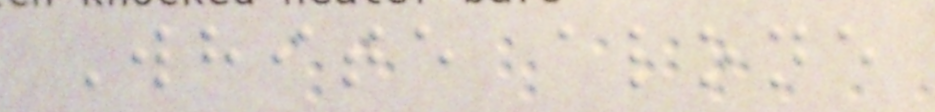White alone
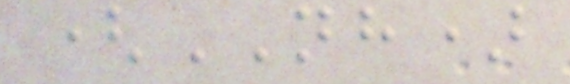(NH)
